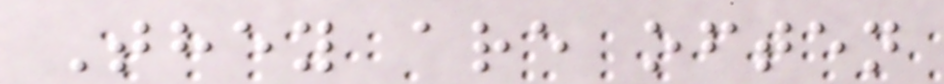They are often
